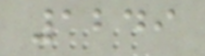1249
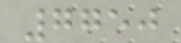7750
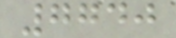7740
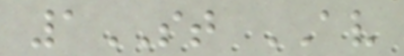1ST AV
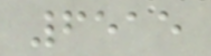6515
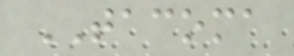TACOMA
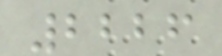2226
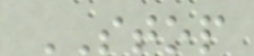STOP
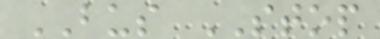BUS STOP
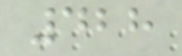428
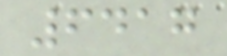6417
